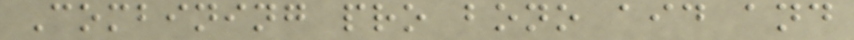Combining pro bono aid and
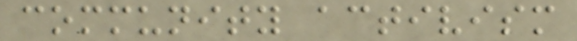community activism
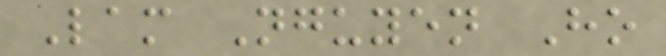Lam Nguyen Ho
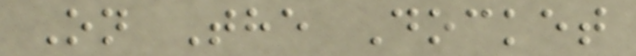On The Docket
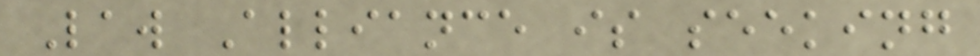Law Alliance is seeking
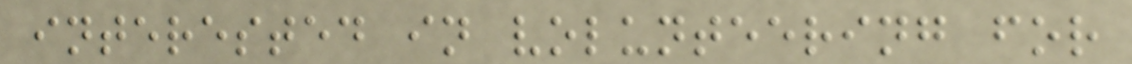interested in volunteering for
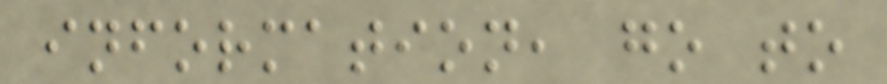information, go to
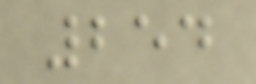254
